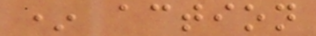* action
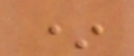*
